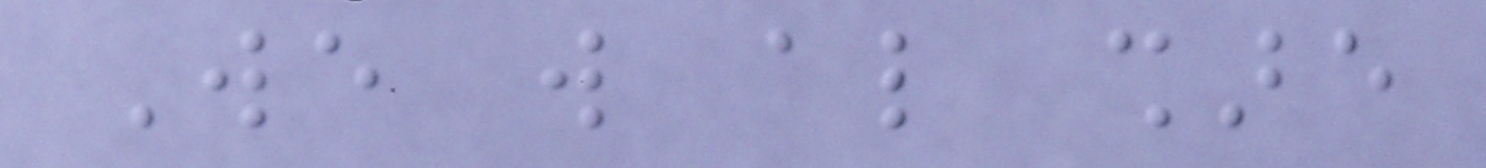We will also share
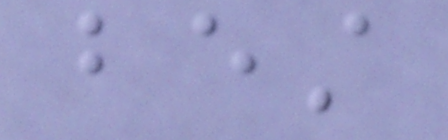best
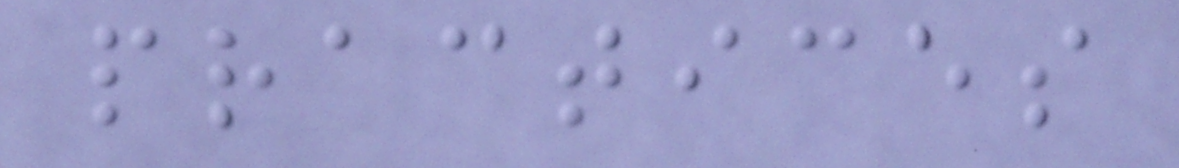practices
